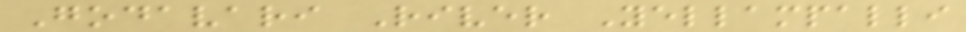Godavari River Yellampalli
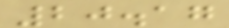20.17
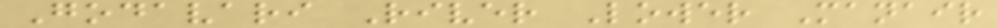Godavari River Lower Manair
